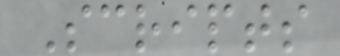Scripts
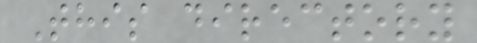This directory
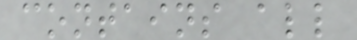contains all
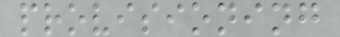provisioning
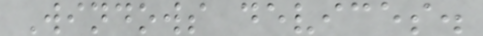Windows devices.
